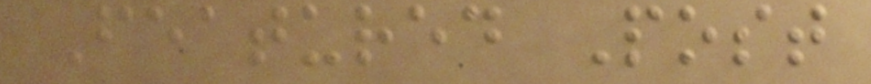Featured Post
